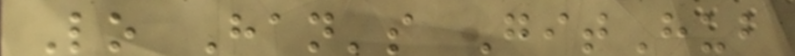Lo Han's GitHub
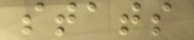stats
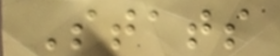Stats
